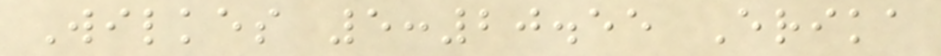Wilkes 5:20.55 Erika
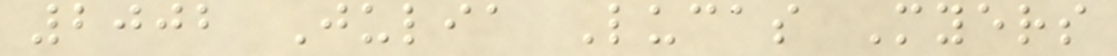2002 Julia Lucas Myers
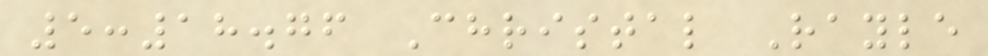5:18.76 Christal Rayle
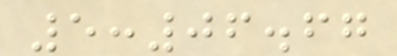5:06.67
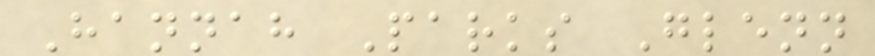Hannah Parks Glenn
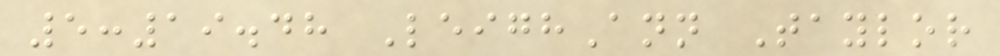5:19.48 LeighAnn Taylor
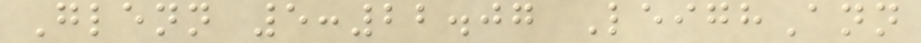Glenn 5:22.07 LeighAnn
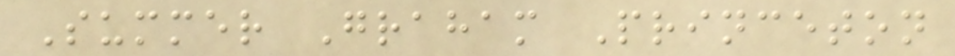Summer Graham Princeton
